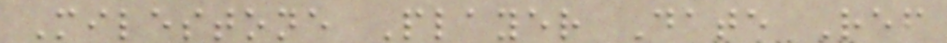Milestone Player Date Ref
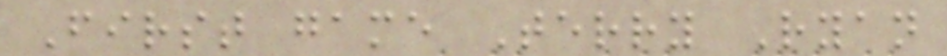First game Terry Ryan
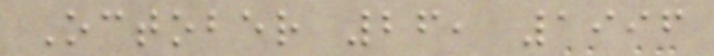October 26, 1996
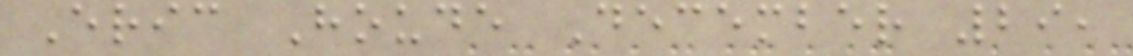Eric Houde December 29,
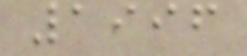1996
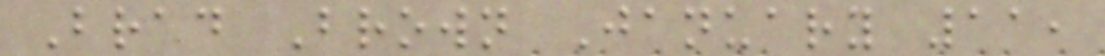Brad Brown January 11,
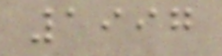1997
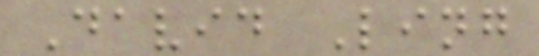David Ling
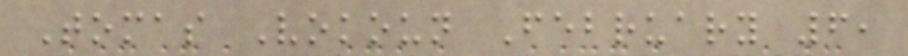Tomas Vokoun February 6,
